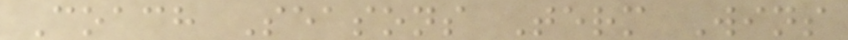Coach Seasons Term Wins
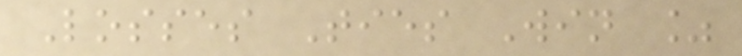Losses Ties Win %
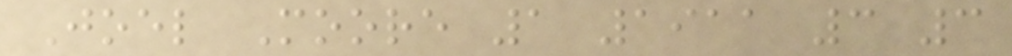Joel Moore 1 1911 3 3
